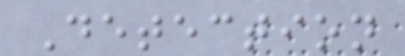Detection
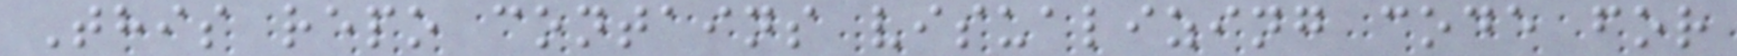This repo contains visualizing code for
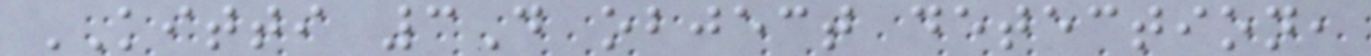KITTI 3D object detection,
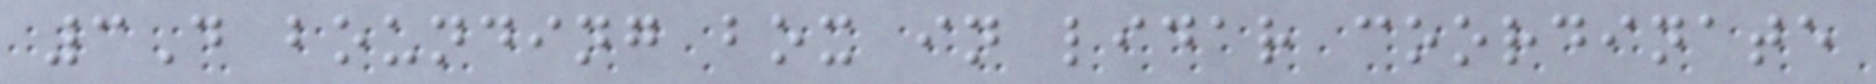3D bounding box in lidar coordinate
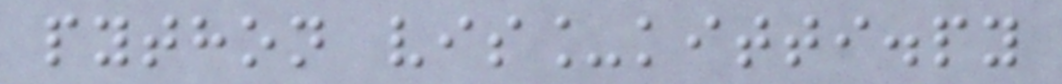python vis_kitti.py
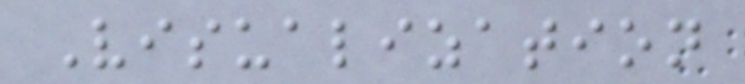Visualization
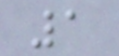1
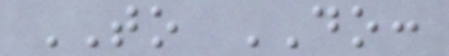TO DO:
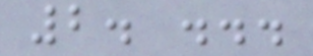2. ...
